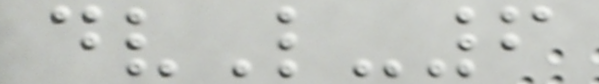dvL-6
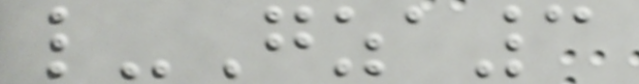l-Gza3
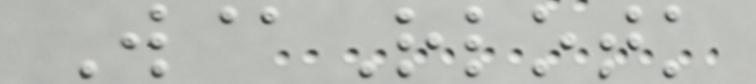W@Rlotk
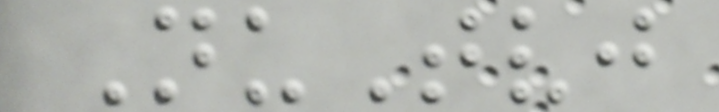NuTvj
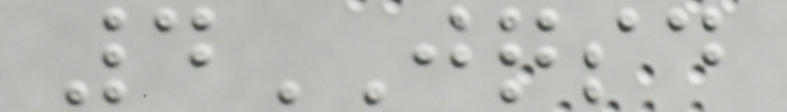4JQSD
